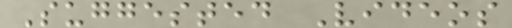Suggested Videos
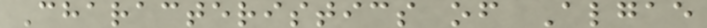Characteristics of Algae
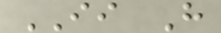II H
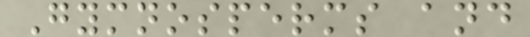Gymnosperms and
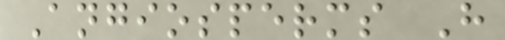Angiosperms H
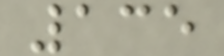135
